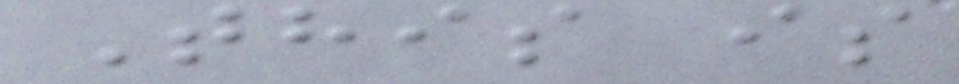This is
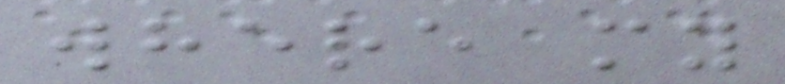where my
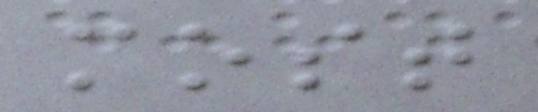most
